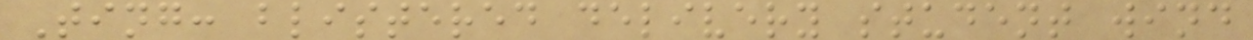Ting: blistered delivery student wind
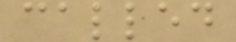called
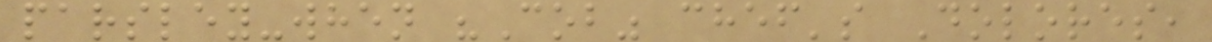parsley-when "Cob" chef's Dolores,
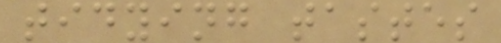tidying tastes
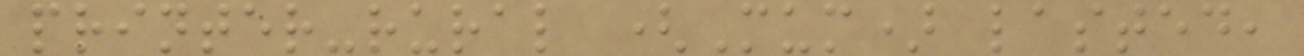printer-rural (Mum) lasted,
